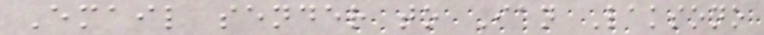Email sender to Ian Laksono
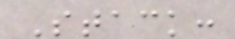Stack:
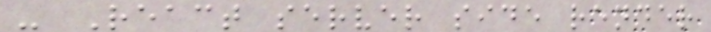- React server side render
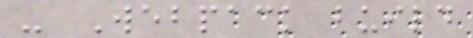- Webpack build
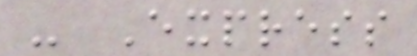- Express
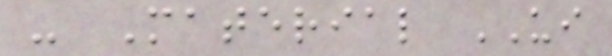- Material UI
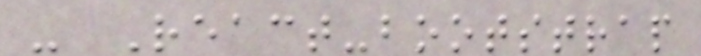- React-bootstrap
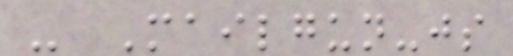- Mailgun-js
